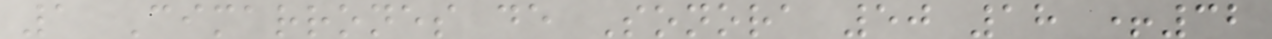1 Cimarrones de Sonora 50 18 +32
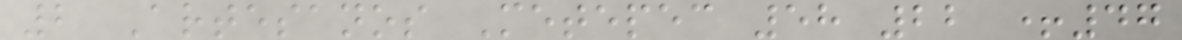2 Artesanos Metepec 58 22 +47
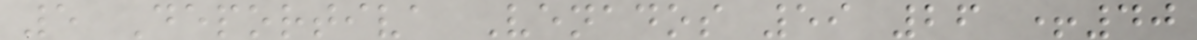5 Deportiva Venados 59 26 +40
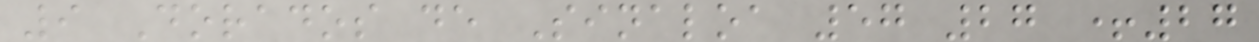9 Dorados de Sinaloa 57 27 +27
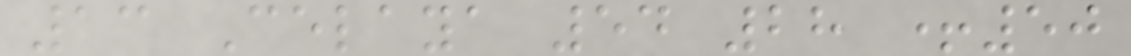13 Celaya 54 28 +50
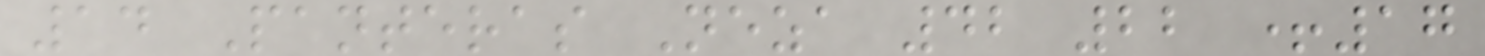14 Panteras Neza 42 22 +17
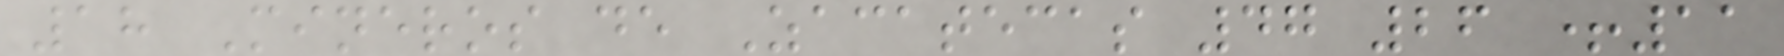18 Mineros de Zacatecas 47 26 +11
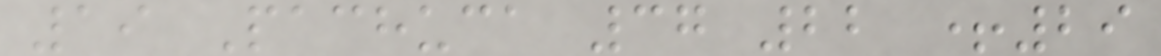19 Pachuca 37 22 +29
